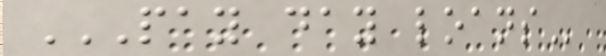PAY DAY LOANS
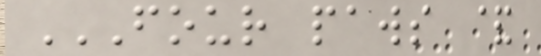FOUR PAWS &
